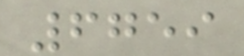6759
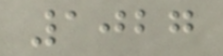1027
